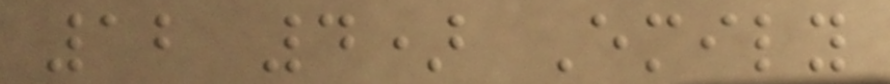12 4) Emily
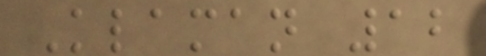Klaman 12
